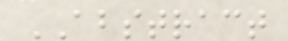ABSTRACT
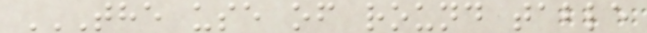THE USE OF ROUND TABLE
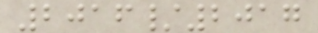2016/2017
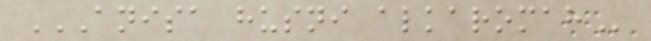ANISA HUSNI ALKAROMAH
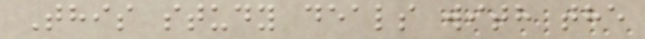This study deals with the
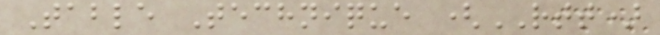Table Technique (RTT)
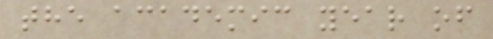the academic year of
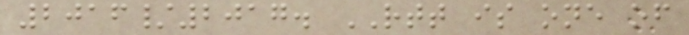2016/2017. RTT is one of
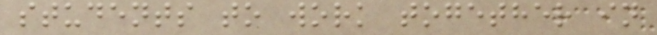students to work together in
